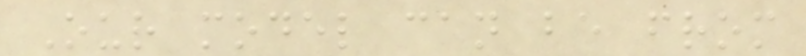Our model can be from
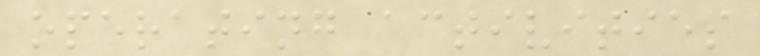operating activities
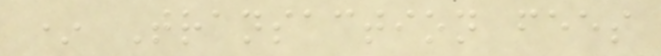* Transaction fees
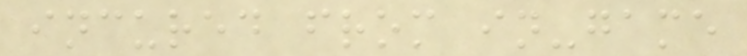incured from in-game
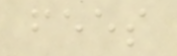fees
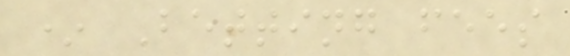* Betting fees
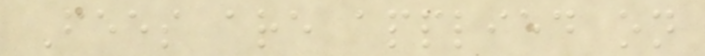Fees are applied on
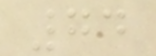74
